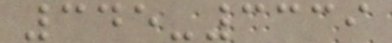345-3339
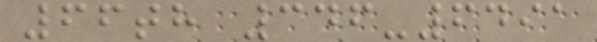66th 346-6491
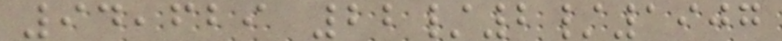94,629 22/2/1907
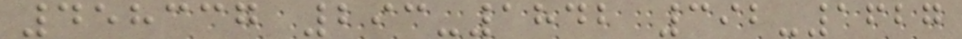458337 293-1842 392-1627
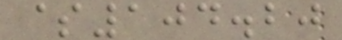$104.20
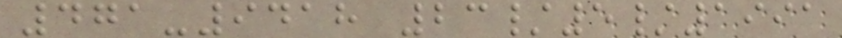471-9418 23/5/1991
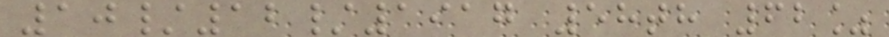10/12/1917 58th 62%
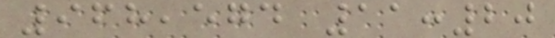968,574 11:20
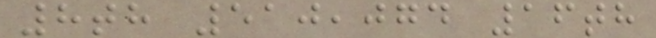8th 510,074 16th
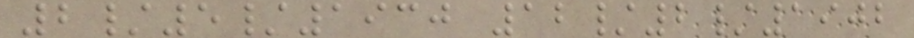2/5/1930 12/2/1902
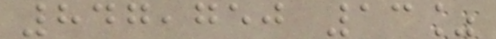847,750 13%
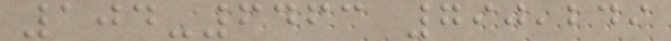104-6463 790,249
